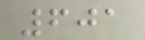601
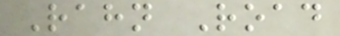Rahn Road
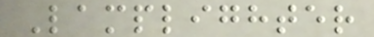Lamplighter
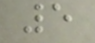5
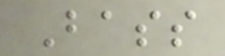Bass
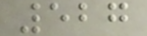527
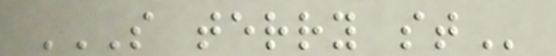S TERRY ST
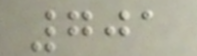701
